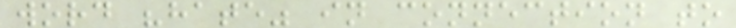word "hate" in connection to
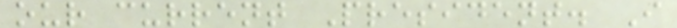our current President. I
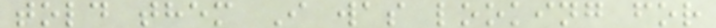told them I was looking for
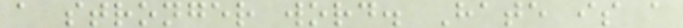a stronger word. Hate is a
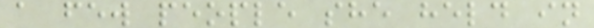a few people she held in
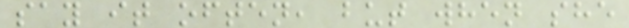say it often, but when she
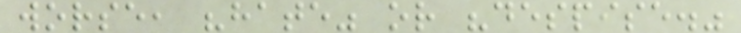worse, "hate" or "despise."
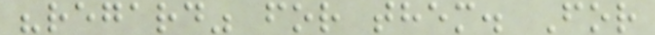"regard" for them. For
